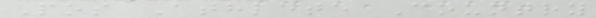Pos Athlete Country
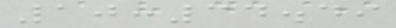10:34.49
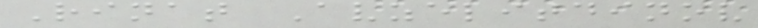Rinat Avzelitdinov
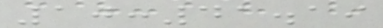10:41.19
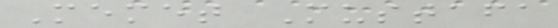Memet Mustafa
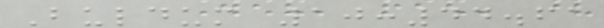Buldum 10:44.61
